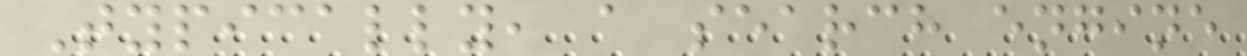Typically, a search engine
